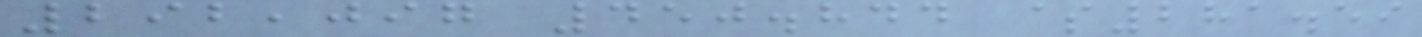292,097 450.844 $281.59
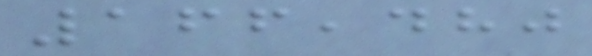166,480
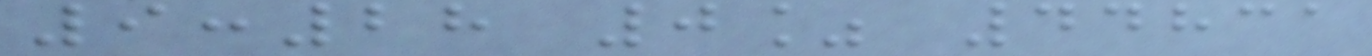9:28 0% 44831
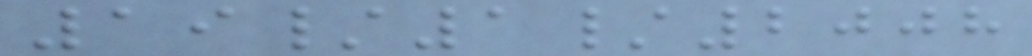19/1/2008
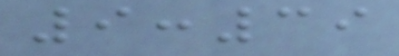9:39
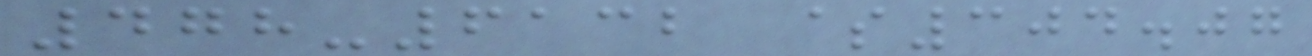478-6132 $304.07
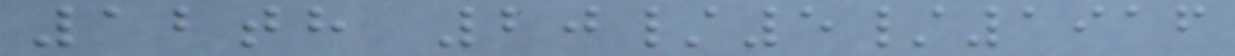12th 20/5/1916
